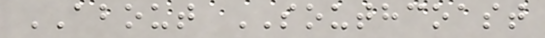ABOUT SOUTHCOAST
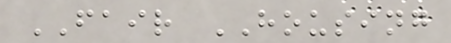FAIR HOUSING
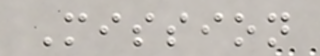Mission
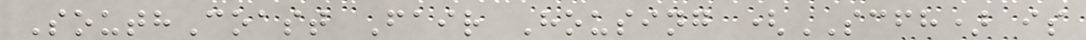SouthCoast Fair Housing (SCFH) is
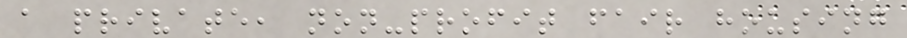a private, non-profit fair housing
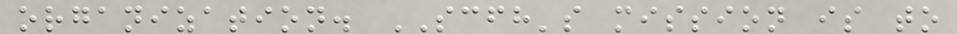organization. SCFH's mission is to
